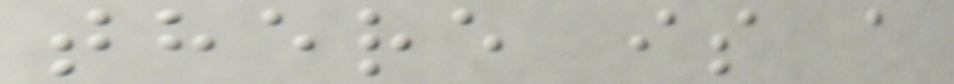there is a
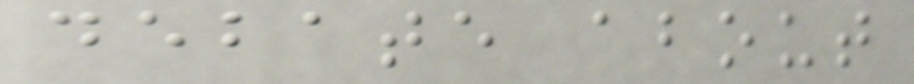debate about
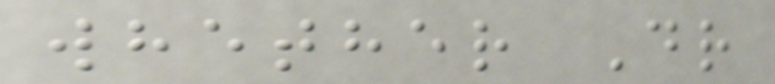whether Dr
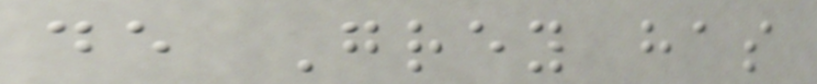de Grey has
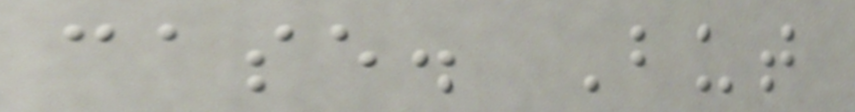case. But
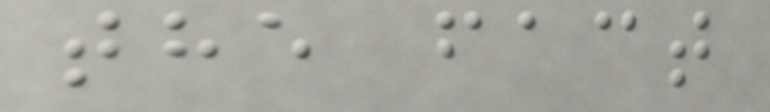the fact
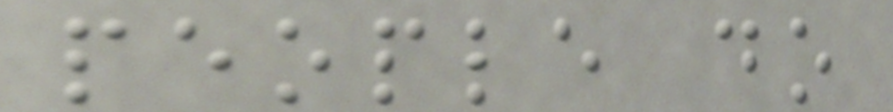people do
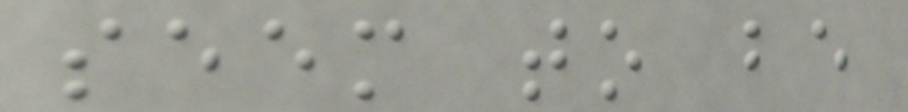seem to be
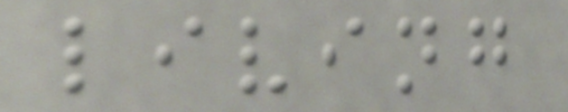living
